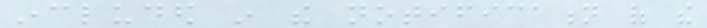included in the notification of the
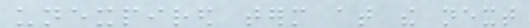unexpired term at the next
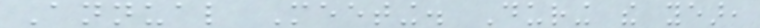Annual Meeting. During the year,
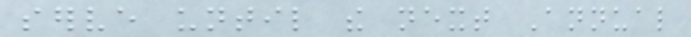serve until the next Annual
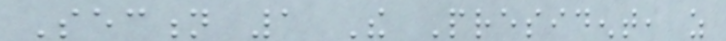Section 1 The President, as
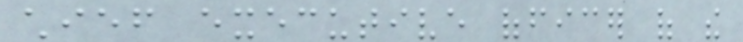chief executive officer of the
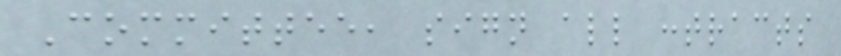Committee, sign all contracts
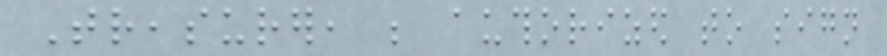Treasurer, be authorized to sign
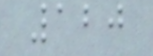120
